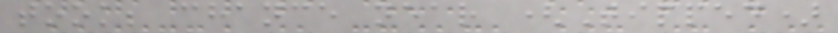took; chance near (Tipped)
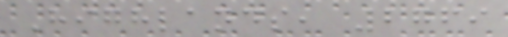Highlands, 2769
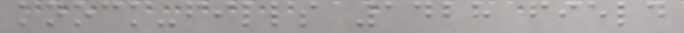knock-fills 1428 field
